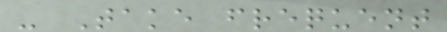- Take frequent
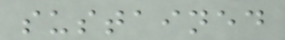sustained
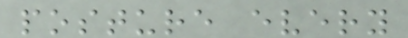posture every
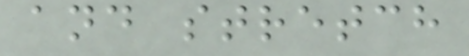and stretch
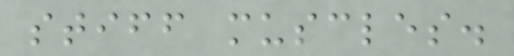stiff muscles.
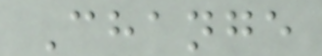Change
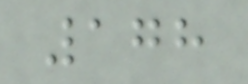178
